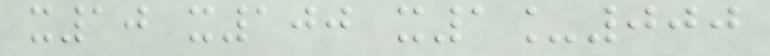x10 x100 x1_000
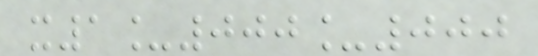x1_000_000
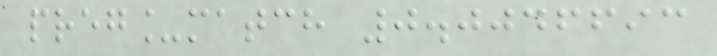preg_match 0.0046693
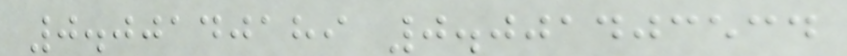0.00140189 0.001403534
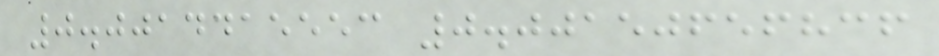0.0014415553 0.00150656836
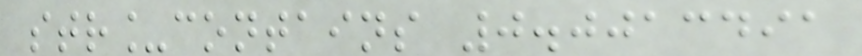str_contains 0.0013491
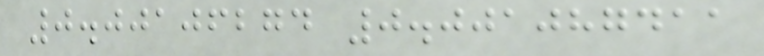0.00106274 0.001087411
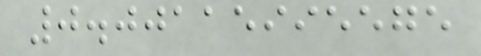0.00115995575
